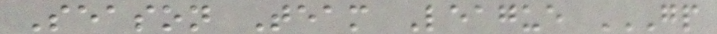Season Team League GP
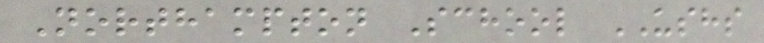Northampton School USHS
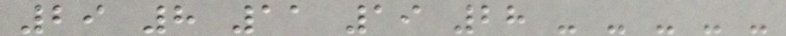29 8 11 19 28 - - - - -
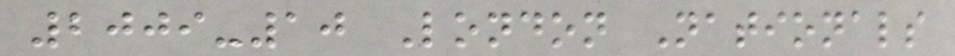2009-10 London Nationals
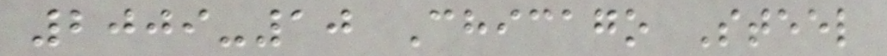2009-10 Chicago Steel
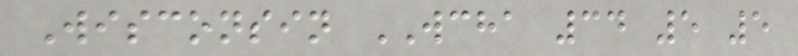Wisconsin WCHA 34 5 5
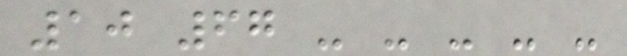10 67 - - - - -
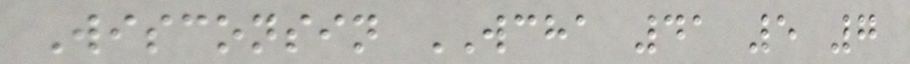Wisconsin WCHA 41 5 7
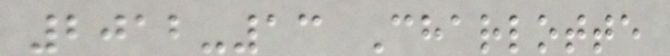2012-13 Charlotte
